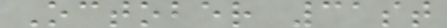October 31st
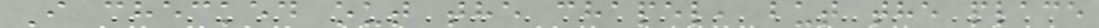I checked out the chapel, but the place
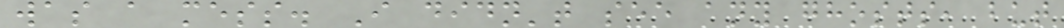was a mess. I didn't see any ghosts, but
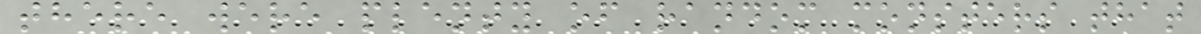there were plenty of random monsters that
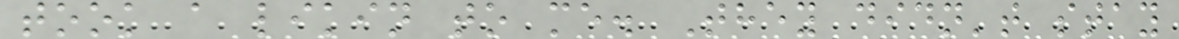took a likin to me. They didn't stay
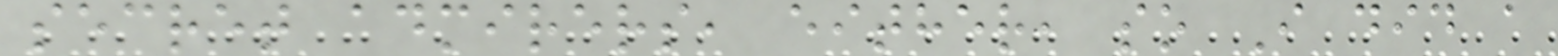secret admirers, either, so I did a
